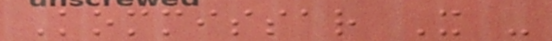Kommissar X -
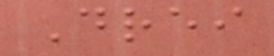Drei
